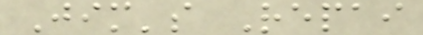Jim's Repai
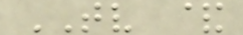TV &
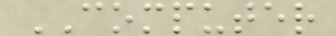COMPUTER
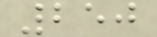250
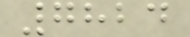7824
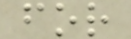for
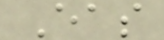Eas
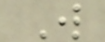W
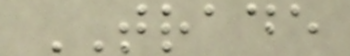TRADE
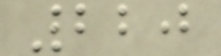220
